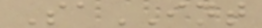SaINT
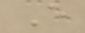E
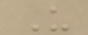U
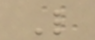L
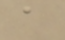a
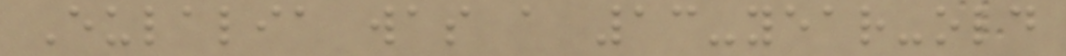Eulalia was a 13-year-old
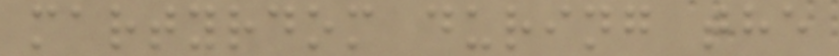martyrdom during the
